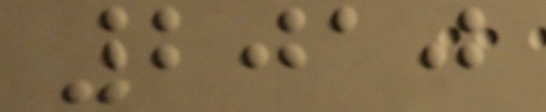2010
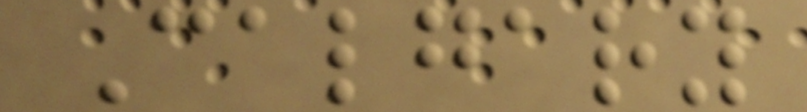Calgary
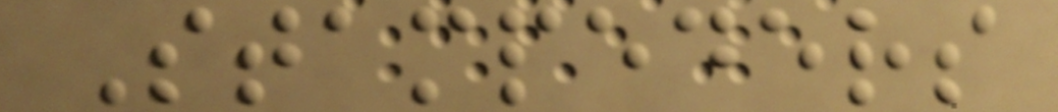Stampeders
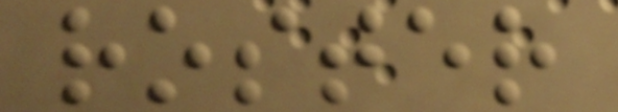roster
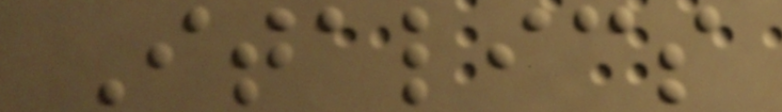Italics
